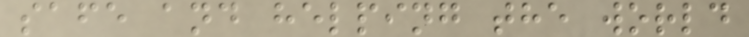safe and helping the world
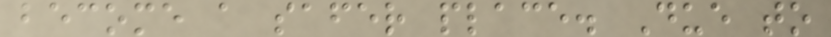become a safer place. Due to
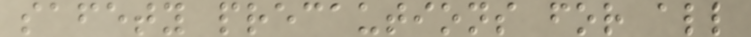safety precautions for all
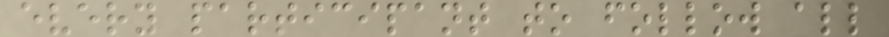every participant to follow all
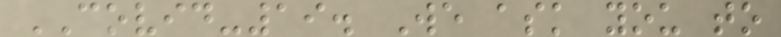COVID-19. We ask you to
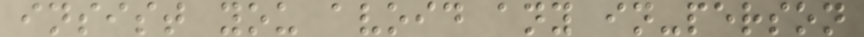insist you avoid any in-person
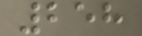258
